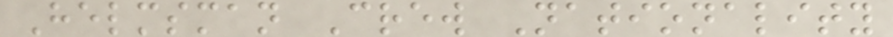Helmsman Crew Nationality
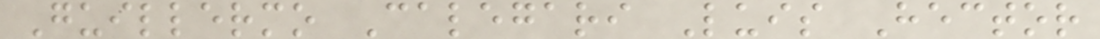Guillermo Calegari Luis Hector
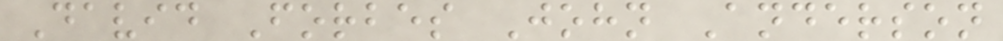David Forbes John Anderson
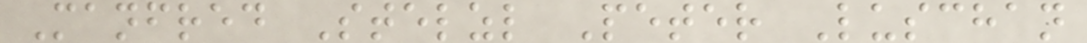Manfred Stelzl Peter Luschan
